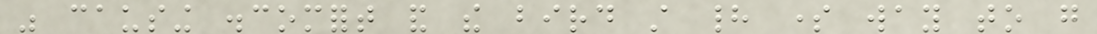was causing discomfort and the bird still had some way to go
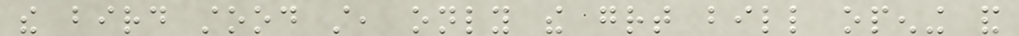the bird stood still, only the great bill opening and
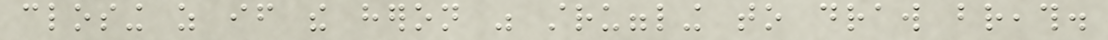closing as if the heron was struggling to draw breath.
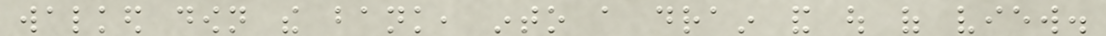walked down the bank, into a drain and out of view.
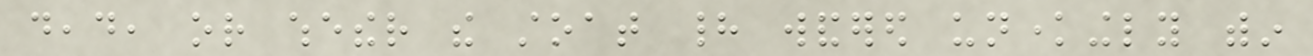dead, or whether the stoat had wandered unknowingly within
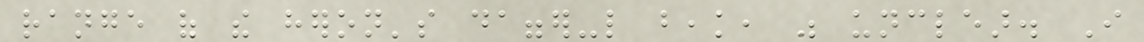range of the heron's dagger-like beak, was unclear. I
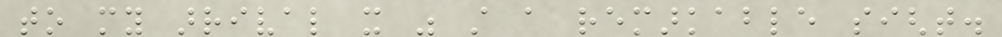to my arrival it was still a remarkable sight.
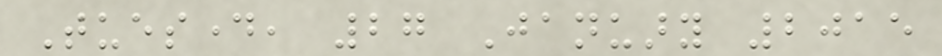Tuesday, 27 January 2015
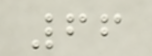66
